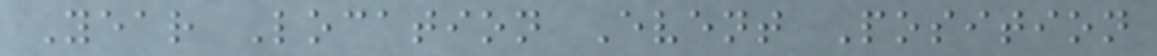Year Location Event Position
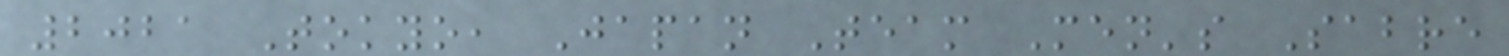2021 Tokyo, Japan Team Men's Sabre
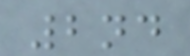2nd
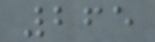265
